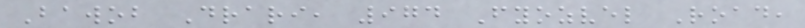Bawob Drari, 974 Fyozvel Road,
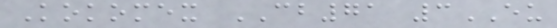Kokomex CB71 3EU
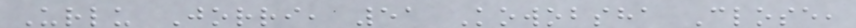Urlu Jorri, 51 Kowobsha Close,
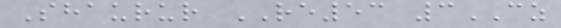Shaurur RE53 3CZ
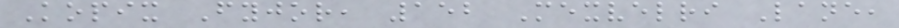Kopix Fyjor, 152 Mexvelri Lane,
